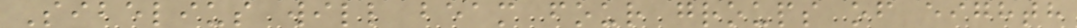Sibelius will beam four groups of eighth
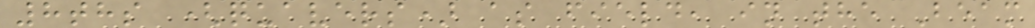8ths (quavers) as field, in the Beam
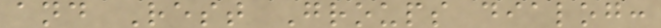and Rest Groups dialog:
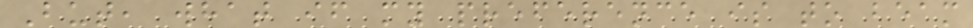But, what if my preference is to beam
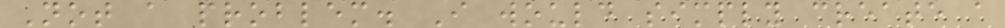Not a problem. I would simply create a
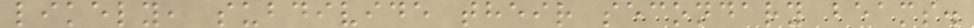likely, subdivide their secondary beams.
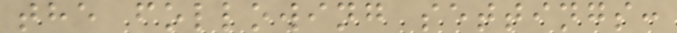the following settings:
